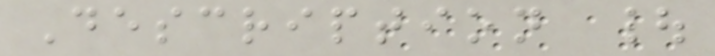Description |
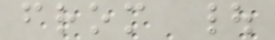from |
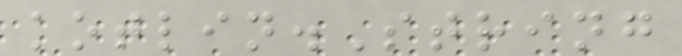kotlin.String
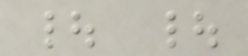| |
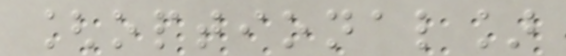[optional]
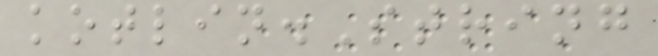kotlin.String
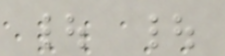| |
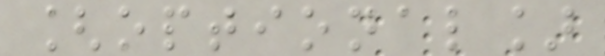[optional]
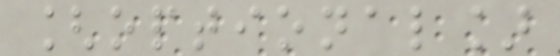[optional]
